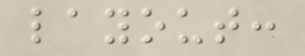layout:
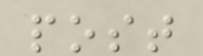post
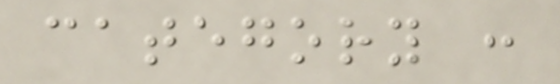category :
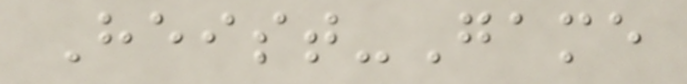Heist-Game
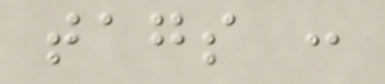tags :
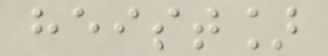heist]
